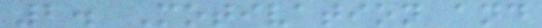2. Motivation and
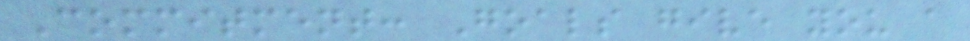Commitment: Goals give you a
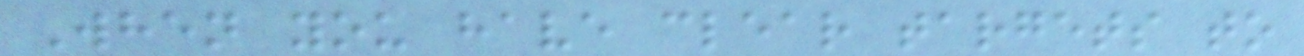When you have clear targets to
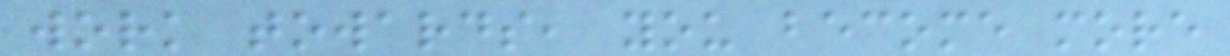work towards, you become more
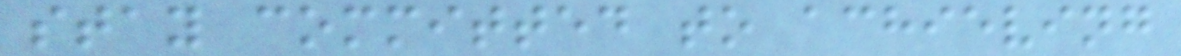stay committed to achieving
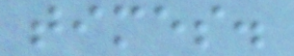times.
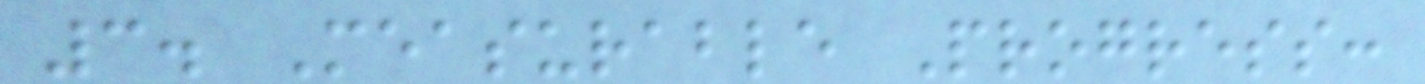3. Measurable Progress:
